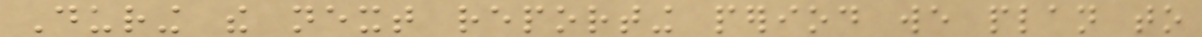During the next reporting period we plan to
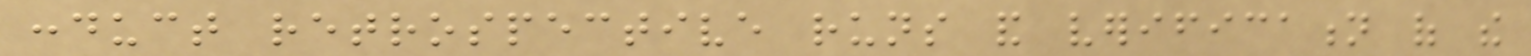conduct retrospective runs and verification of the
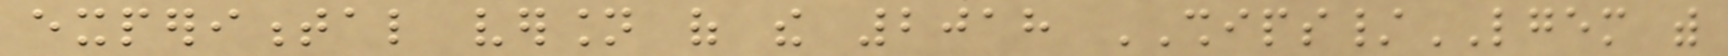experimental version of the 2018 SHIPS/LGEM with
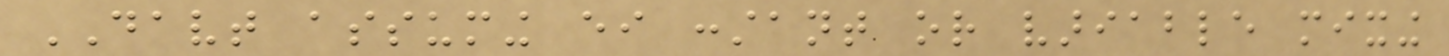DAVT assuming either constant or variable mixing
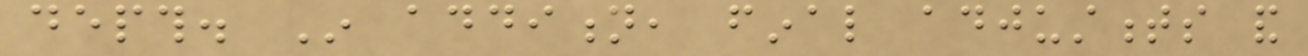depth. In addition, final adjustments and
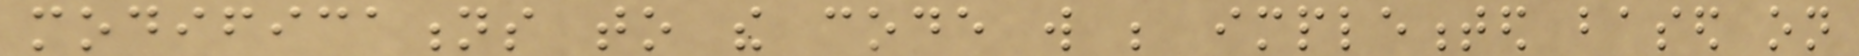modifications to the code will be implemented based on
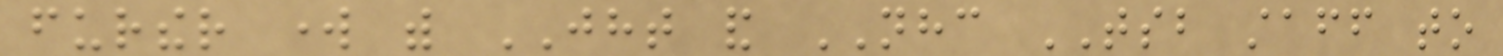further work with JHT and NHC TSB staff to
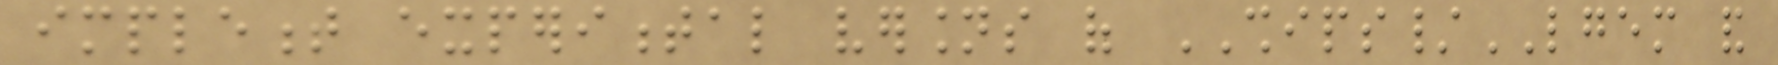implement experimental versions of SHIPS/LGEM and
